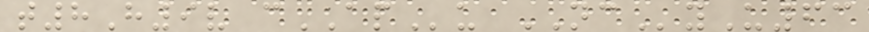t8H9v cAPu NCyU63
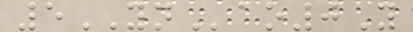5YNao0Y
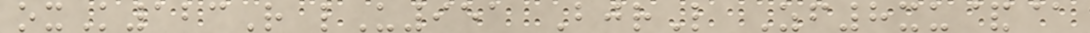oxK123R lU951 BjrL Zf8xu&@
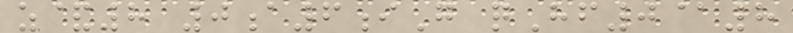z&8 0a6iG qHf0@8
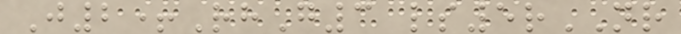J2+RhG3 ls5rNR
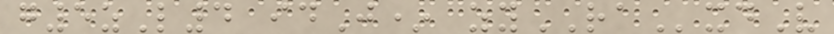g5zL4 idJ* zyRAxdV
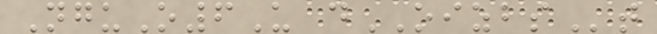NguO6U dOIZBSt
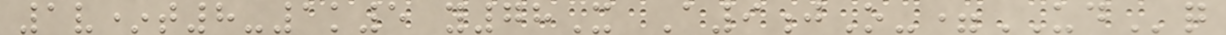1v*t8-1k5 y78X A9jO-=UDq
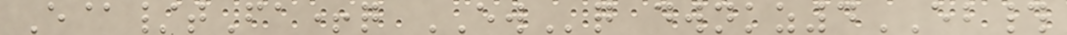E@/tFa+q EWq dwnkz4EB#
